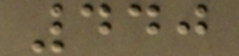440
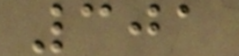301
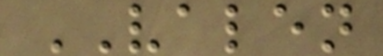VALEN
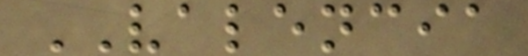VALENCIA
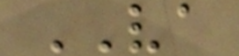VA
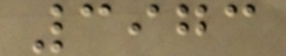3973
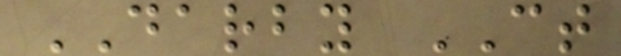DARBY CT
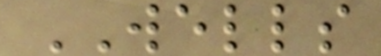WELLS
